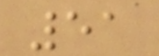51
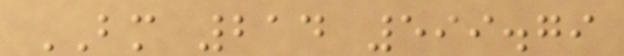BM 214 599.79
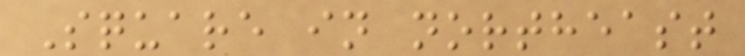Square in northeast
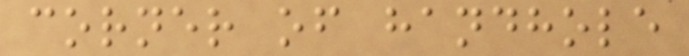corner of handhole
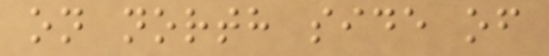on north side of
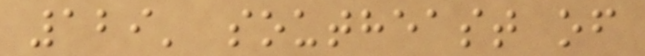129' southeast of
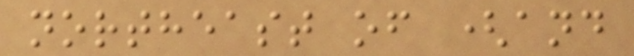northeast of (and
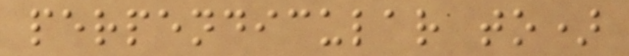perpendicular to)
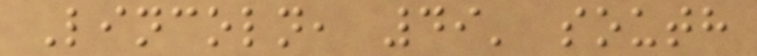Lincoln, 49' south
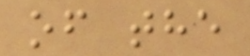of the
